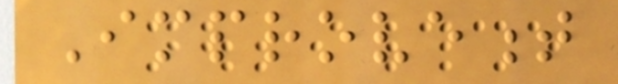Improvement
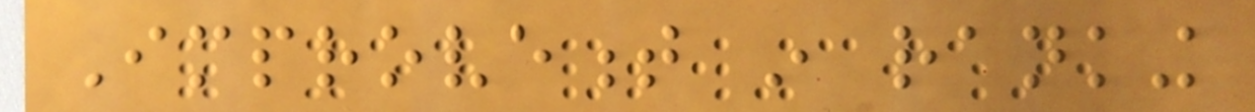Improvement in ranking
